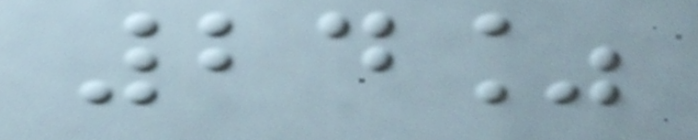24%
